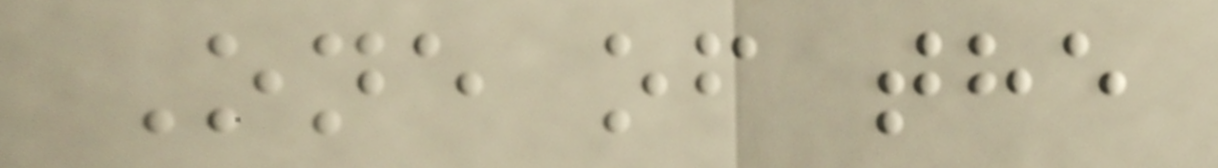One of the
